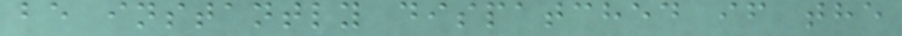be instantly dispatched if the
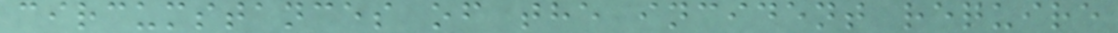circumstances of the incident require
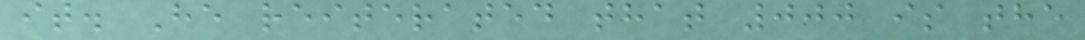it. He reiterated that 000 is the
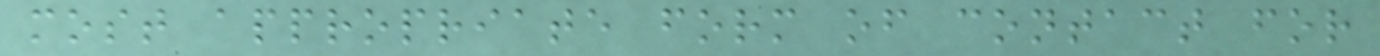most appropriate form of contact for
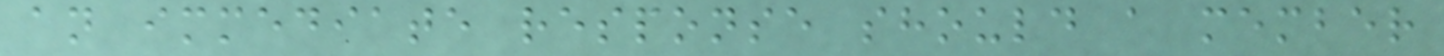an immediate response should a member
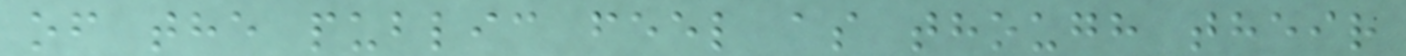of the public feel as though their
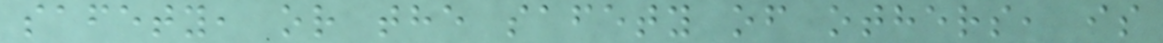safety, or the safety of others, is
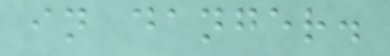in danger.
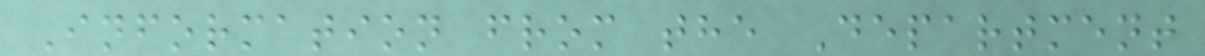Information from the Department
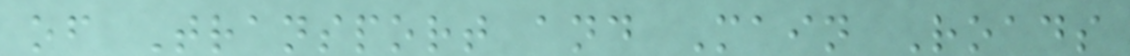of Transport and Main Roads
